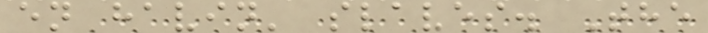en havin' slaves. The
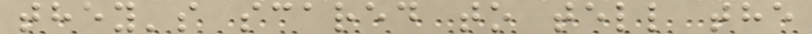they's scared to tell the
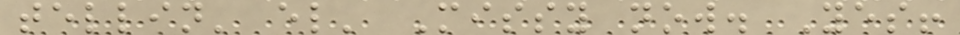tellin' el' Missy now. Yes!
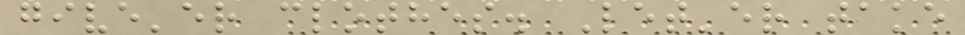give'er clothes. Let'er take
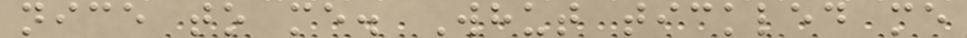nice to me. Whut tickled me
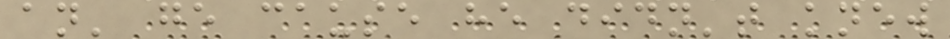an' ge cause he didn't knew
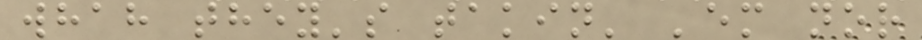whah they's takin' 'em nor
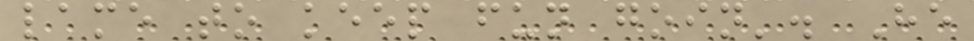lame to keep fun goin'. He
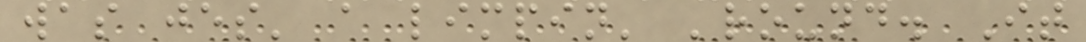was jes' a limpin' 'round. It
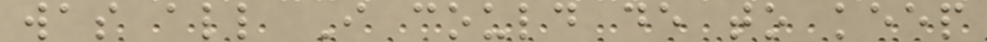was all I could de to keep
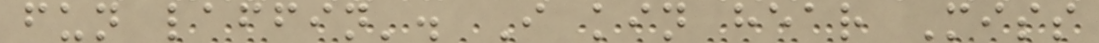fun laffin'. I kin hear Miss
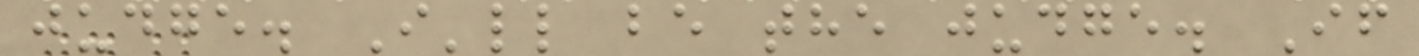judge. I'll be the judge. If
